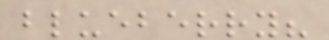blueberry?
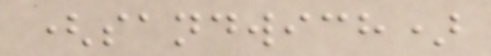(sandwich)
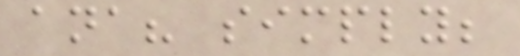ana? simply;
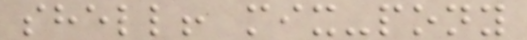shell! mix-pony
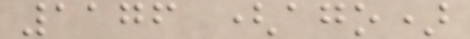1176 (ago)
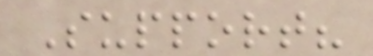Support?
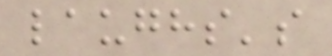laughs's
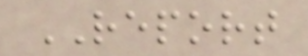REPORT
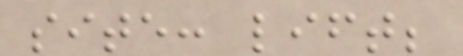site: lift;
